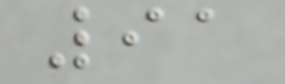91
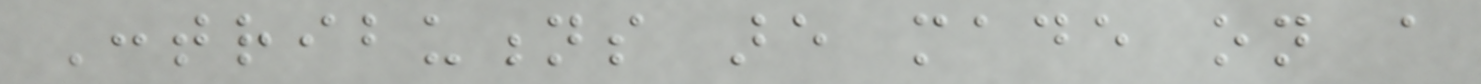Contributions are made on a
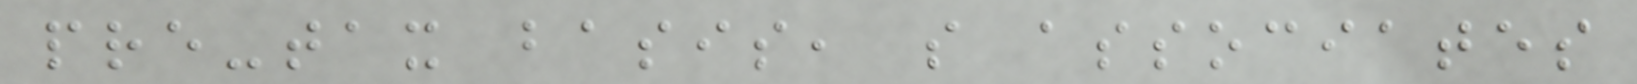pre-tax basis, so associates
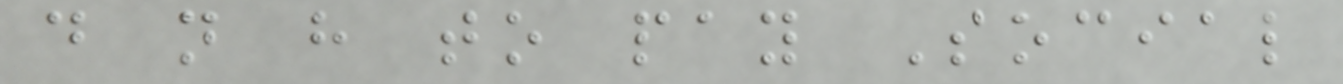do not have to pay Social
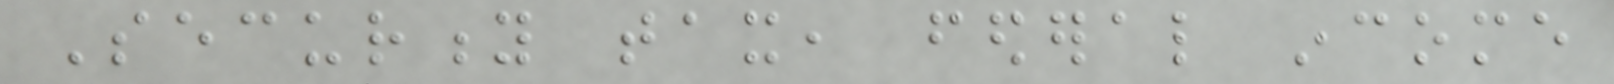Security tax, federal income
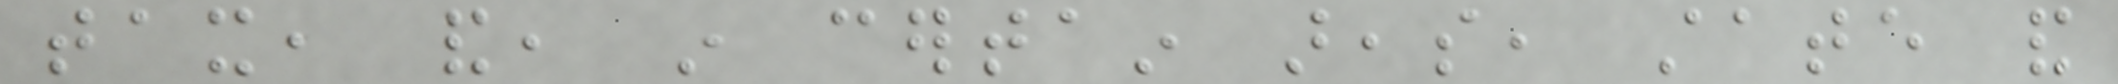tax, and, in certain areas, state and
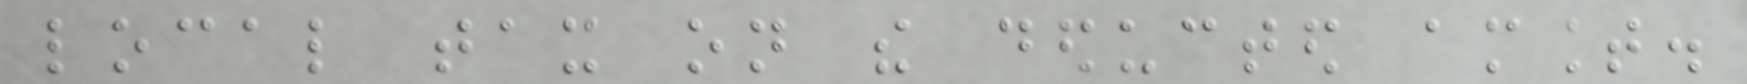local tax on the deducted amount.
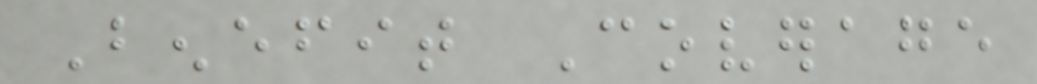Benefit Coverage
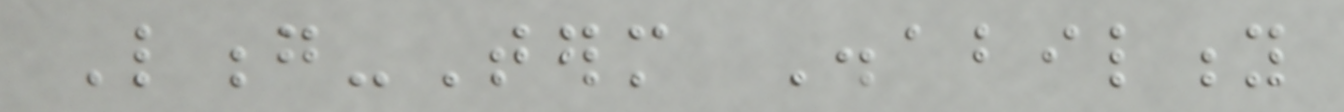Long-Term Disability
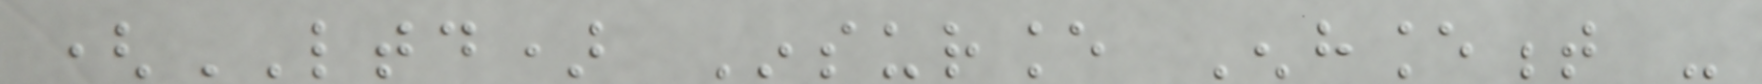(LTD) Insurance Enhancement -
